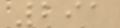291
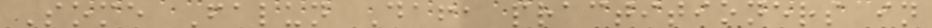Some Falun Dafa practitioners in
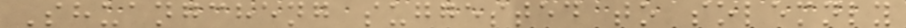Shuangcheng suggested to solemnly
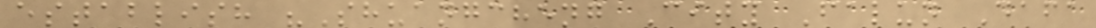establish "Shuangcheng City Falun Dafa
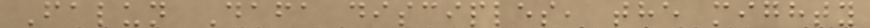Falun Dafa disciples, the mighty
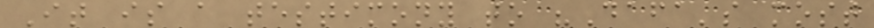It is a testimony to "Dafa's most
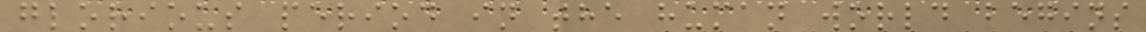glorious period in the human world begins
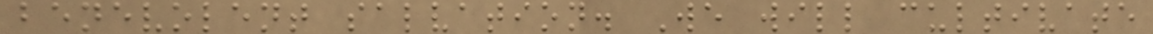benevolent salvation. We will cultivate
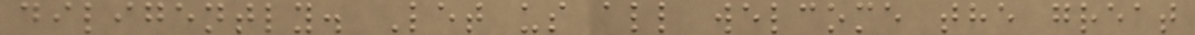diligently. Let us all welcome the great
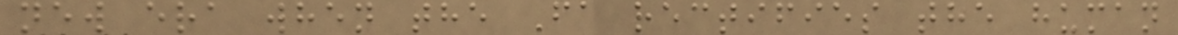new era when the Fa rectifies the human
